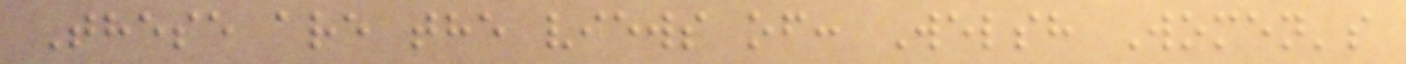These are the views of: Welsh Women's
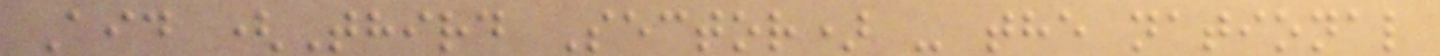Aid (Third Sector) - the national
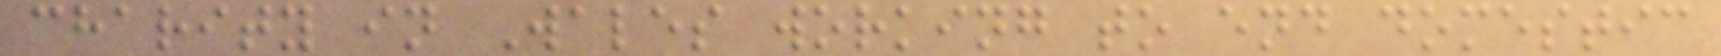charity in Wales working to end domestic
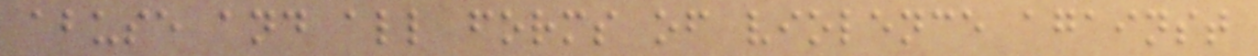abuse and all forms of violence against
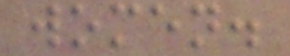women.
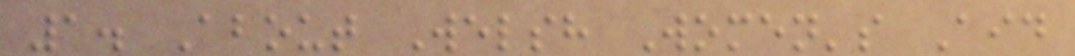1. About Welsh Women's Aid
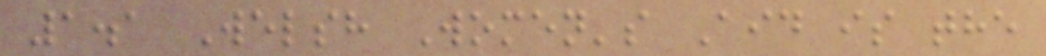1.1 Welsh Women's Aid is the
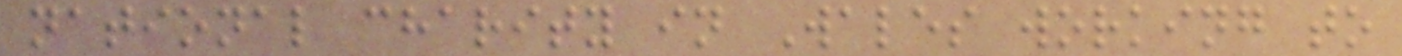national charity in Wales working to
